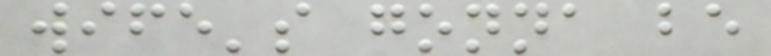wife's gonna be
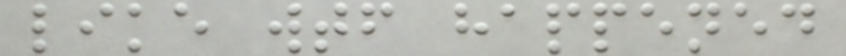like wtf happened
